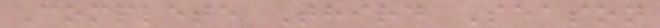Complete Third Season
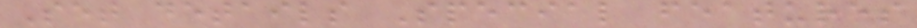Set details Special features
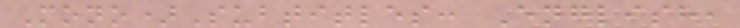Mono)Subtitles: English,
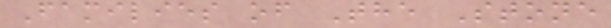Families of The Stone
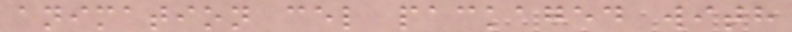animation cel packaged with
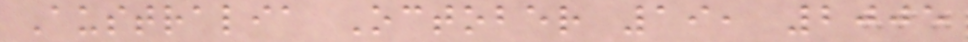Australia October 19, 2005
